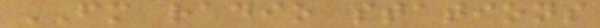FM radio stations
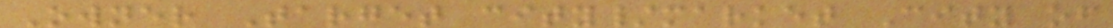Owner Target city/market City of
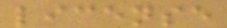license
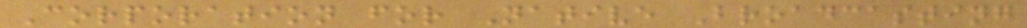Corporation for Native Broadcasting
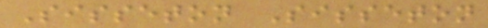Sisseton Sisseton
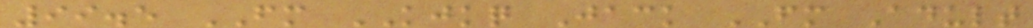99.5 FM KJKQ Jack FM Adult
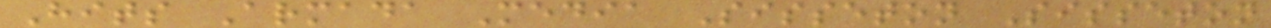Hits Armada Media Sisseton Sisseton
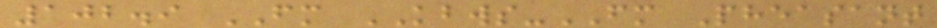102.9 FM KBWS-FM Pheasant
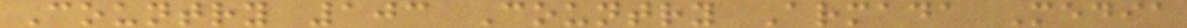Country 103 Country Armada Media
